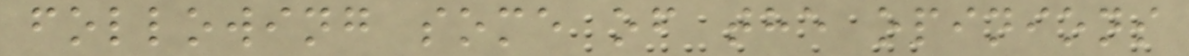following some of the opinions
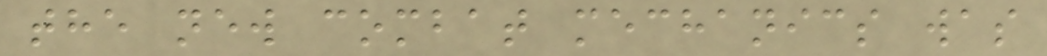the new combat mechanics was
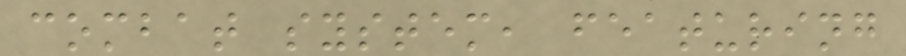combat system, featuring
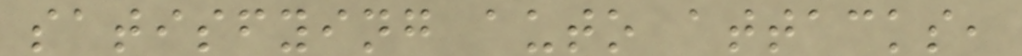satisfying auto attacks,
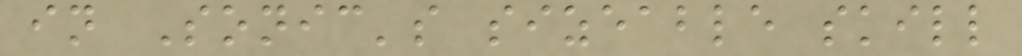in Sonic's sizeable skill
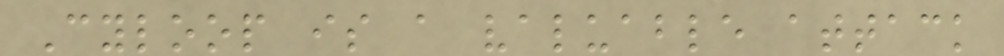Cyloop is a valuable attack
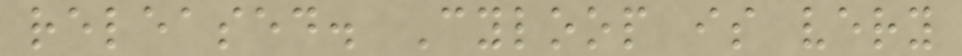released. Cyloop is very
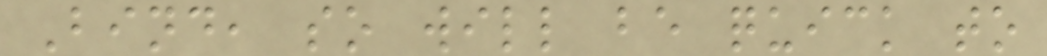Bind, so will be quick to
